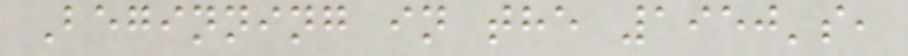Beginning in the 1950's,
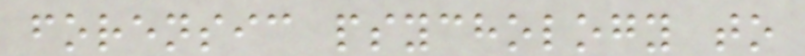forensic psychology to
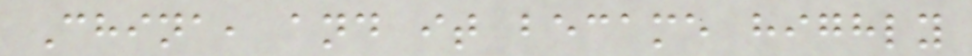China, and it became highly
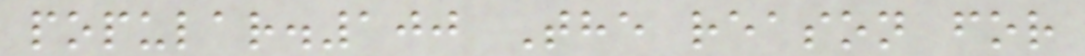popular.100 The reason for
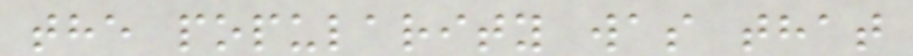the popularity was that
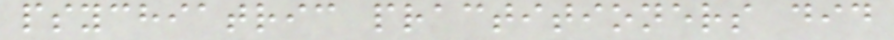psychiatric practitioners did
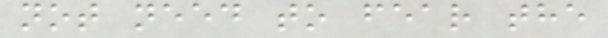not need to fear the
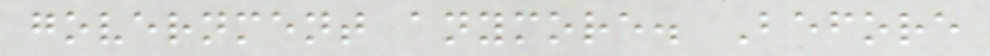government anymore. Before
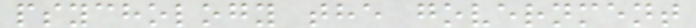psychology the government
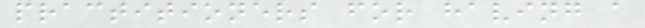practitioners for having a
